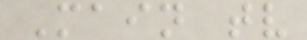Main tv
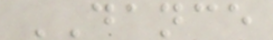DANCE
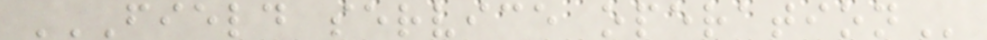FIELD SERVICE OPERATION
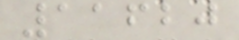11620
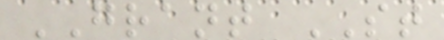GRANT ST
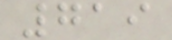719
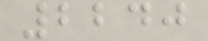2240
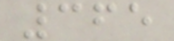365
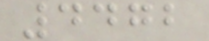4472
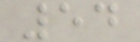54
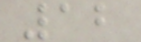12
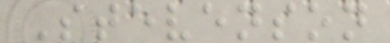Stevenson
